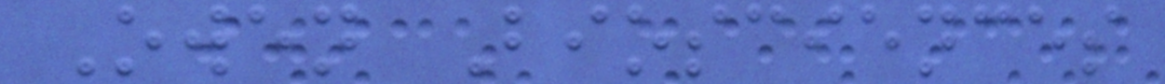Owen Biosciences
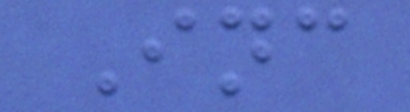Inc
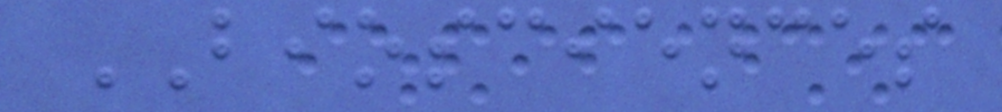BIOSCIENCES
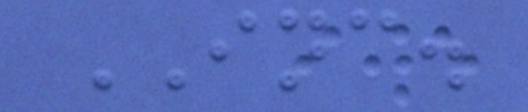INC.
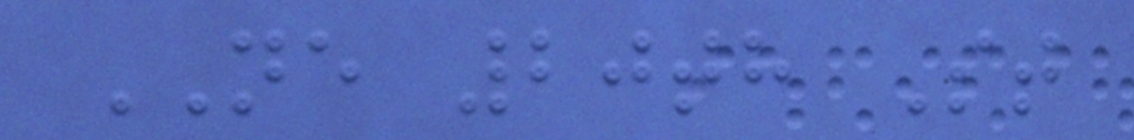NE 20th St
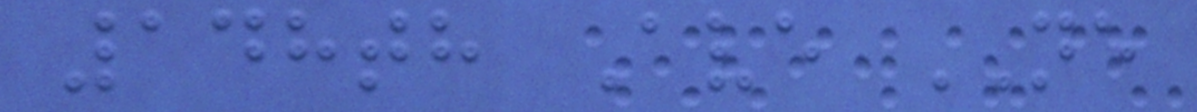148th Ave NE
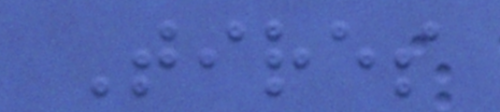Tires
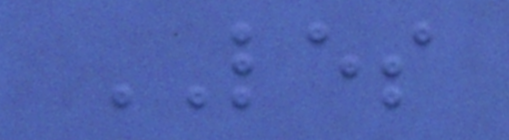LES
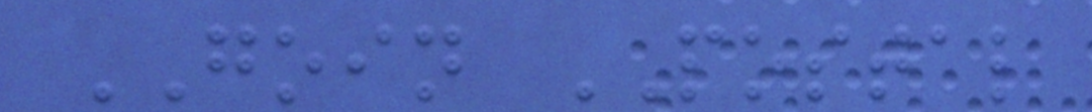GOIN POSTAL
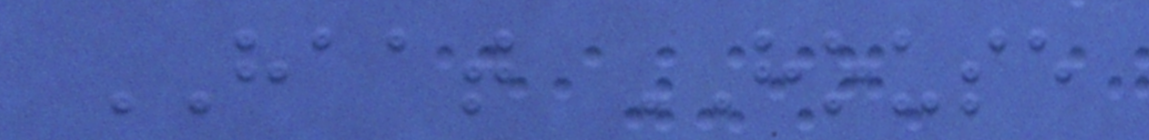HAAT HOUSE
